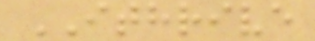ITHRIVE
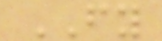FY
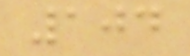104
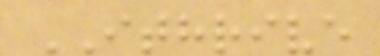ITHRIVE
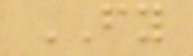FY
